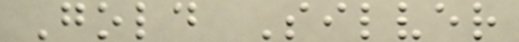Gold Silver
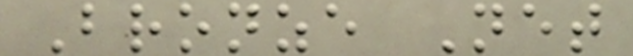Bronze Net
